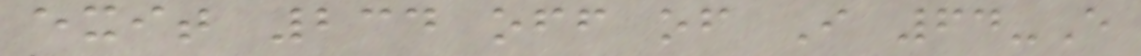exit 234 off of I 64-E
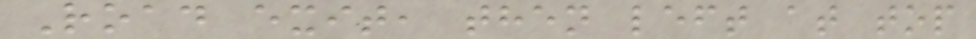Road exit, then left at top
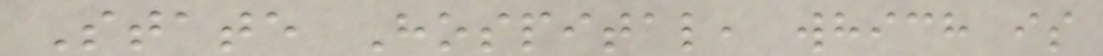State Hospital, which is
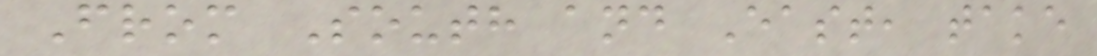From South and East, take
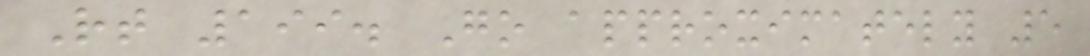Rt 199. Go approximately 5
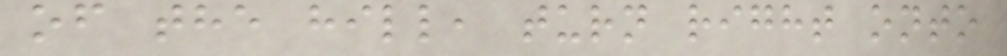of the hill, turn right onto
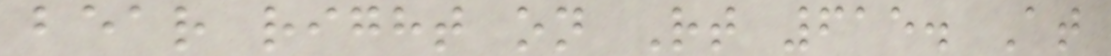bear right on Rt 615. At
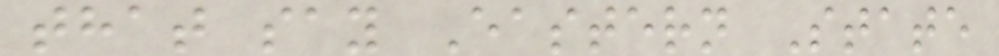that say Eastern State
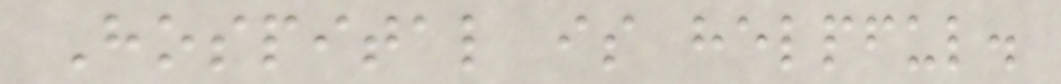Hospital is helpful.
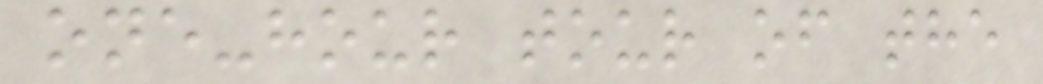one-hour tour of the
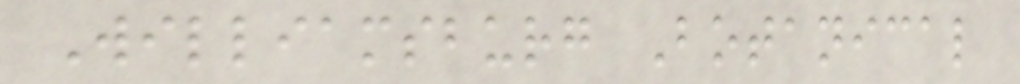Williamsburg Botanical
